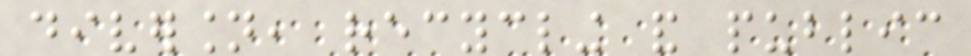diversion, recycling and public
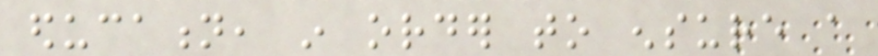education, in order to ensure a
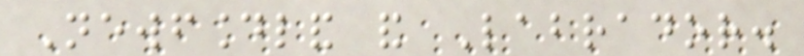Newfoundland and Labrador.
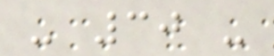- 30 -
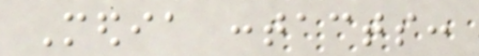Media contacts:
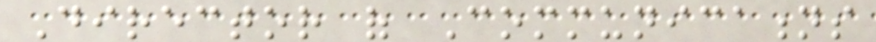Director of Communications
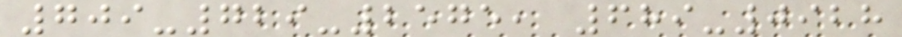709-729-2575, 689-0928
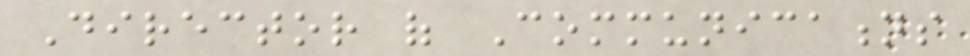Director of Communications
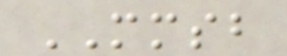MMSB
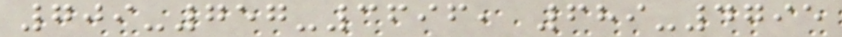709-757-3696, 689-4795
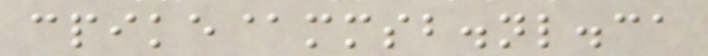cpike@mmsb.nl.ca
